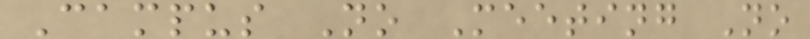Campus No Meeting No
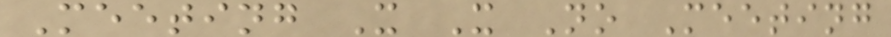Meeting X X No Meeting
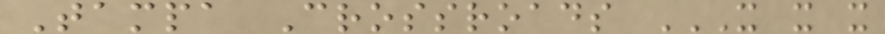Tampa Crossroads X X X
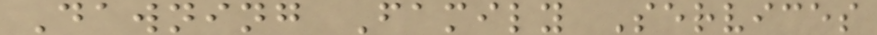Dawning Family Services
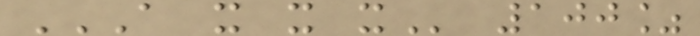A X X X 100%
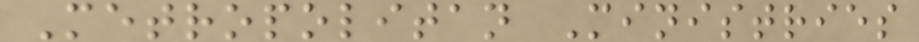Metropolitan Ministries
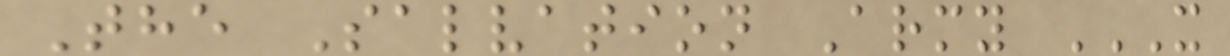The Salvation Army X
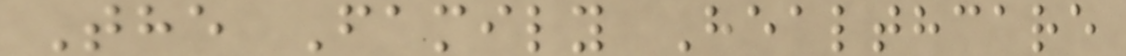The Family Healthcare
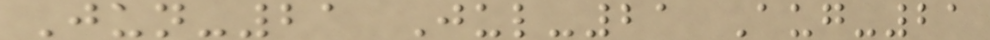Jun-21 Jul-21 Aug-21
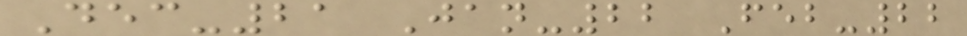Dec-21 Jan-22 Feb-22
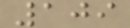109
